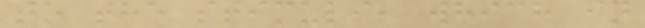to the stimuli, which in
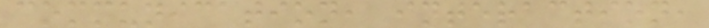communication, interaction,
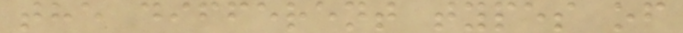the different types of
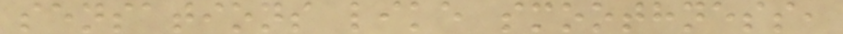sensations like smoothness,
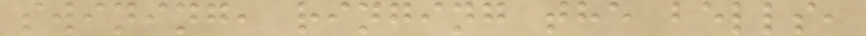swining, ringing the bells,
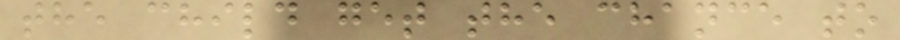the child get the chance to
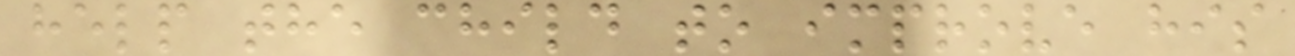help the child to improve his
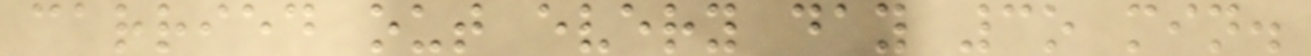carried out every day 3o min.
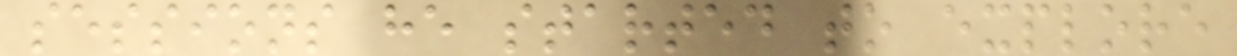sessions he started to explore
